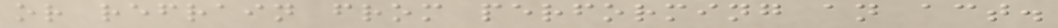or refrain from performing an act.
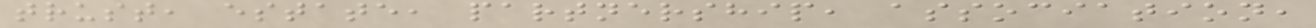trust, estate, partnership, association,
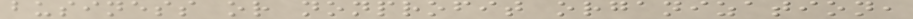business or nonprofit organization,
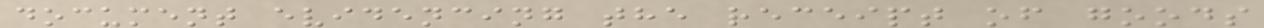document evidencing the receipt of goods
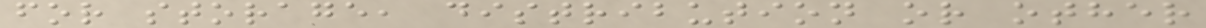for storage, distribution or other
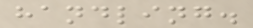handling.
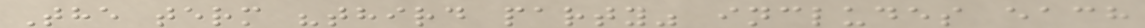The term "third party" includes each
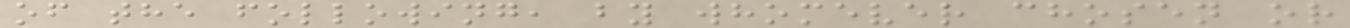of the following, by whomever chosen or
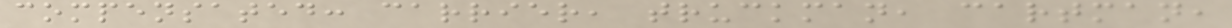compensated: carrier, truckman, cartman,
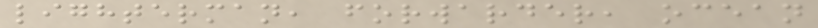lighterman, forwarder, ocean
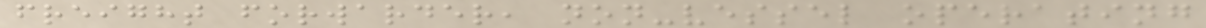freight forwarder, non-vessel operating
